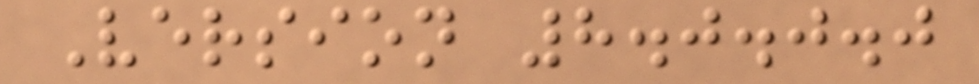Version 8.0.0.0
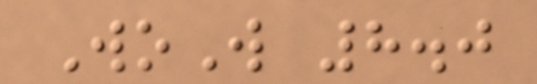WoW 8.0
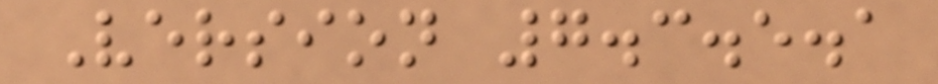Version 7.3.5.1
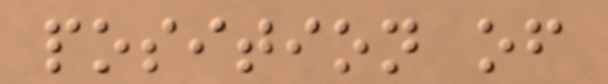position of
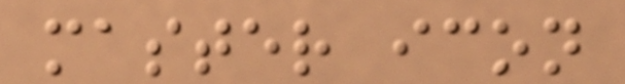master icon
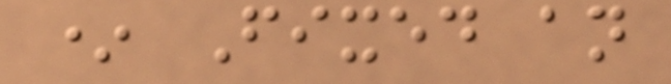* Fixed an
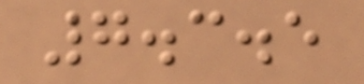7.3.5
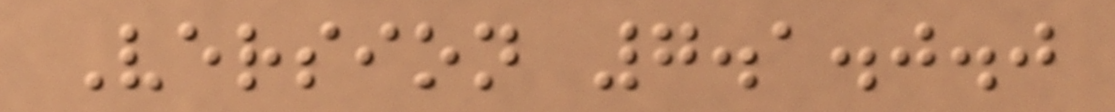Version 7.1.0.0
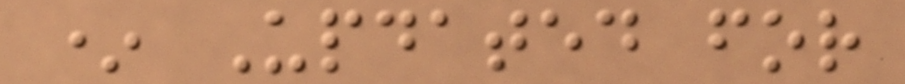* Updated for
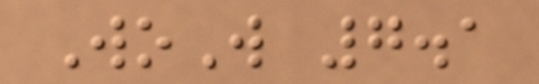WoW 7.1
